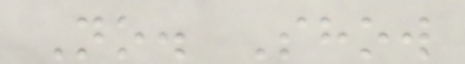No. Show
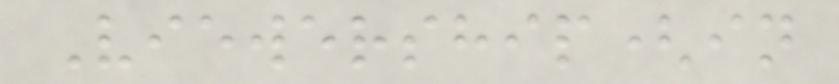Viewership(in
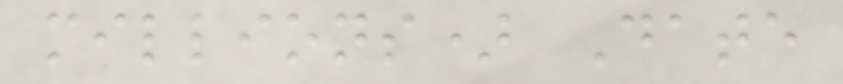millions) Date
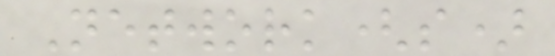Network(s)
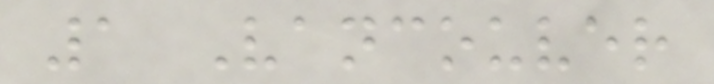1 Vancouver
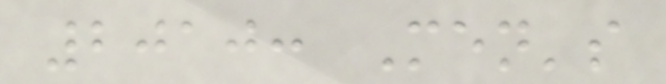2010: Men's
